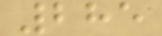285
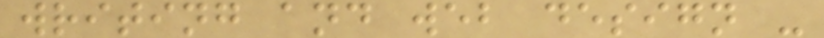writing and web design -
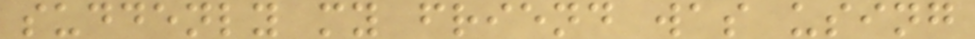suddenly my friend was using
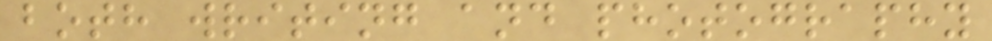both writing and photography
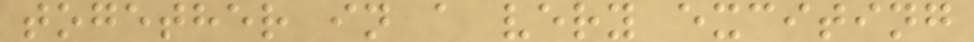together in a very exciting
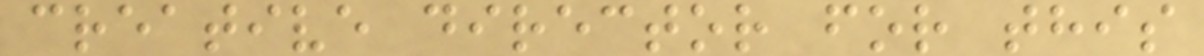creative director for this
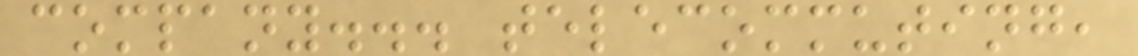company... telecommuting,
